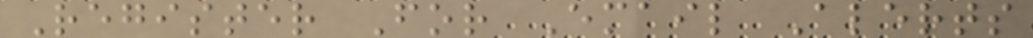Register For Email Alerts
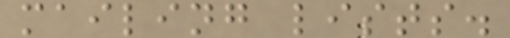mailing lists.
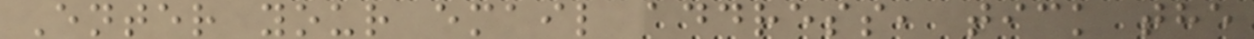Enter your email address, tick the
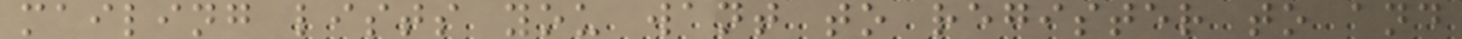mailing lists you want to register to and
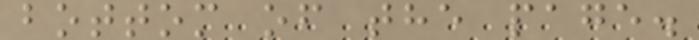bottom of the page.
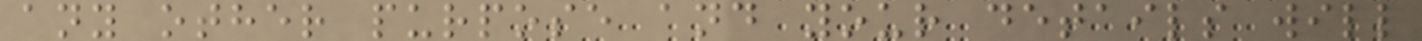any other purpose and your details will
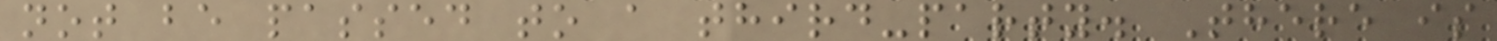not be passed to a third-party. There is
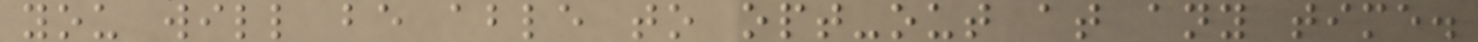you will be able to opt-out at any time.
